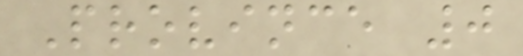Province 0
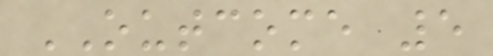OUTCOME 5
